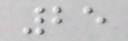25
